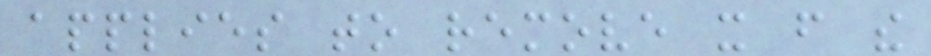applies to remove it from the
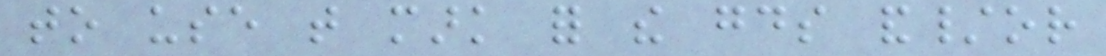to use that mark for the goods and/or
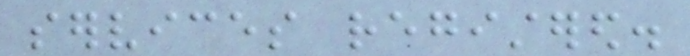services registered.
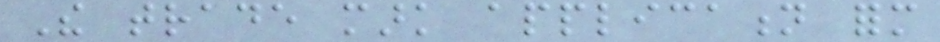The trade mark application form
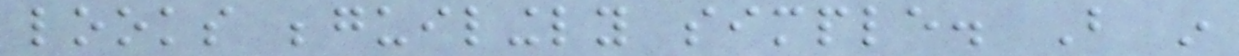looks beguilingly simple. But in
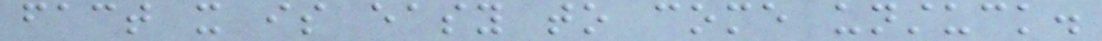fact it is easy to come unstuck.
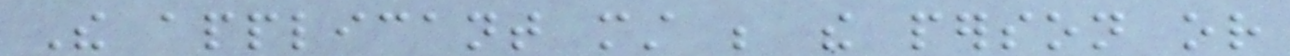The applicant must be the person or
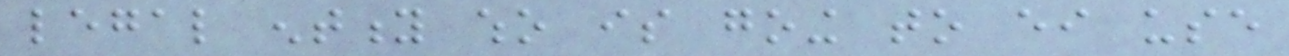legal entity who is going to either use
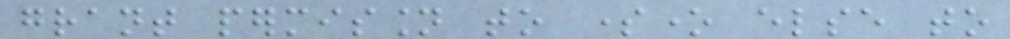grant permission to someone else to
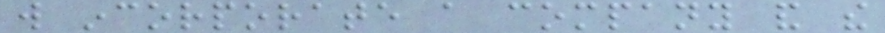will incorporate a company and the
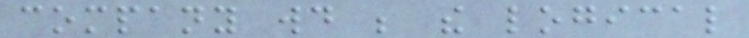company would be the logical
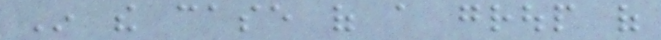In the case of a group of
